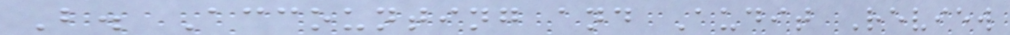B. Accounting and Audit Review
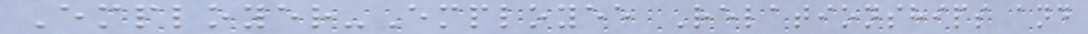Employer-Employee Relationships and
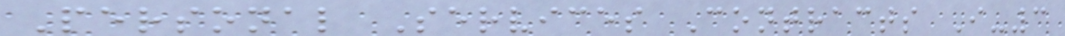Personal Services Contracts I-3
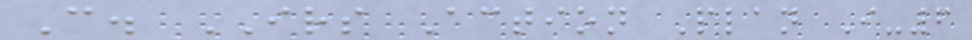C. IRS Action Plan I-6
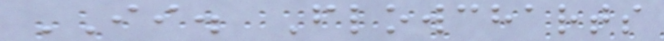II. Flowcharts
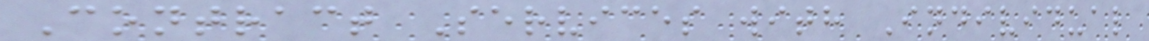Contract Services with Individual
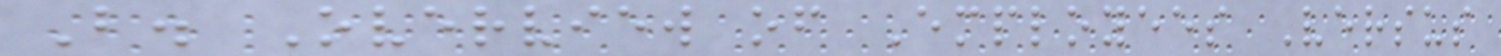B. Overview of Employees Versus
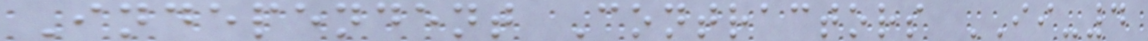Independent Contractors II-4
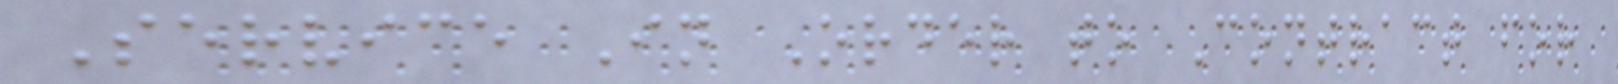Service In Order to Contract for
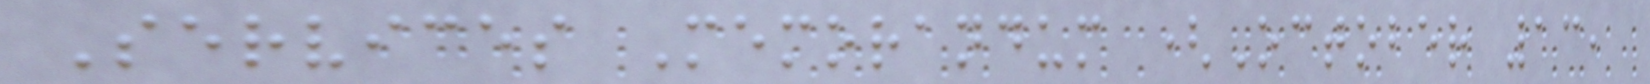Services Memorandum (October 13,
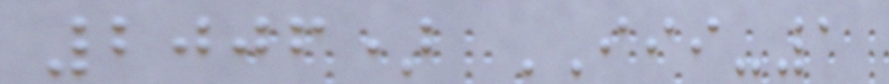2006) III-1
